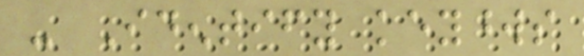- Identify keywords
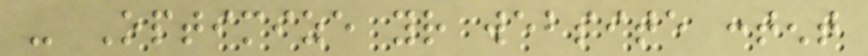- Optimize your website content
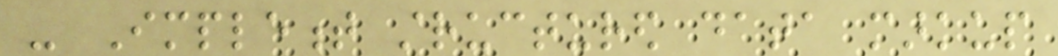- Implement structured data markup
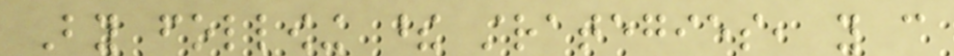By following these strategies, you can
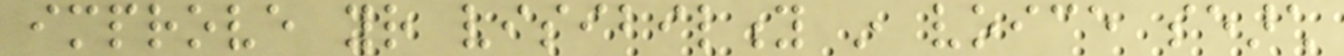improve your visibility in voice search
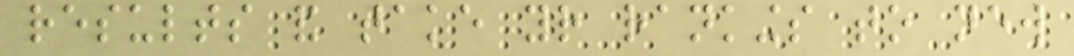results and take your rankings to new
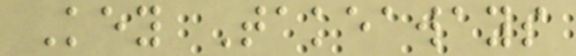Key Takeaways
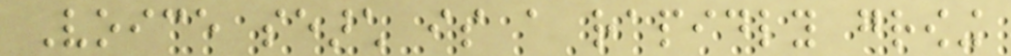Voice search is a rapidly growing
